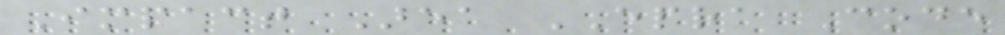Impact Area EPRA Code
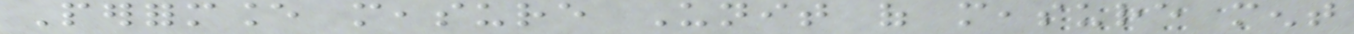Performance measure Unit of measure ment
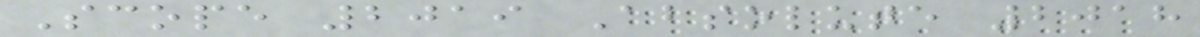Scope 2019 Absolute 2018
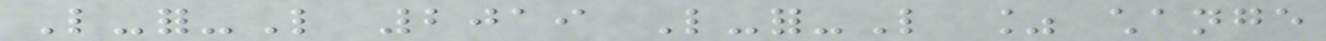Like-for-Like 2019 Like-for-Like % change
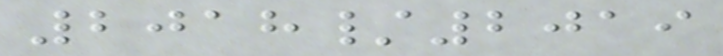2018/2019
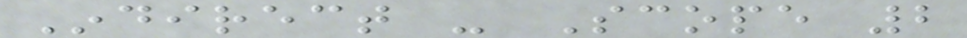Indirect - Scope 2
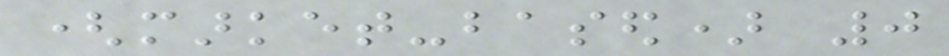(market-based) 0
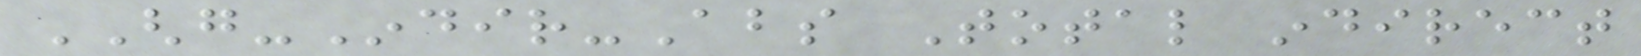GHG-Indir-Abs Total indirect
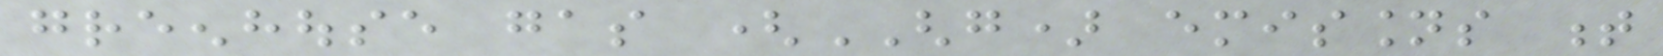greenhouse gas (GHG) emissions t
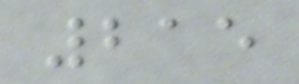215
